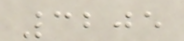3205
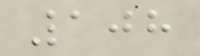108
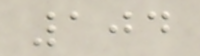104
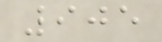905
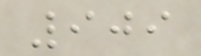909
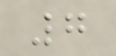7
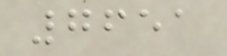7651
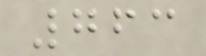763
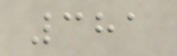381
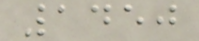1450
